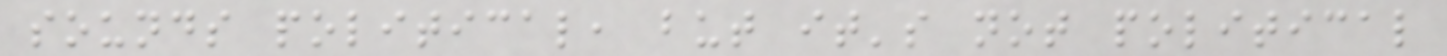sounds political, but it's not political
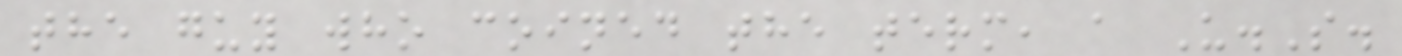the guy who coined the term, a U.S.
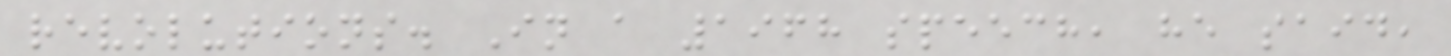revolutions. In a 1968 speech, he said,
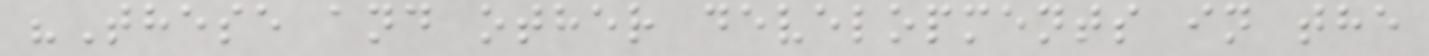"These and other developments in the
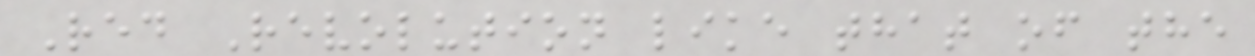Red Revolution like that of the
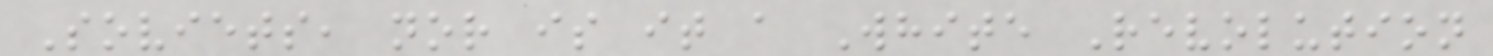Soviets, nor is it a White Revolution
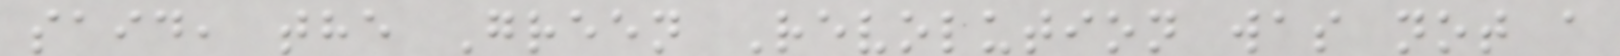said, the Green Revolution was not a
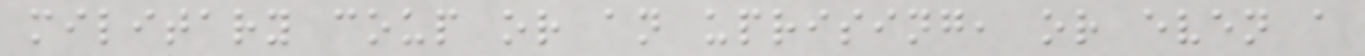military coup or an uprising, or even a
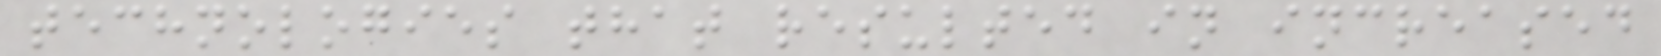technologies that resulted in increased
